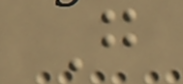G
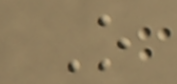O
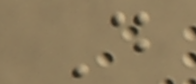D
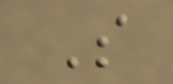S
